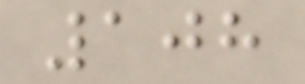108
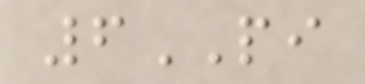6PI
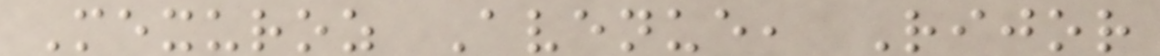Mexuroz Avenue, Rijor
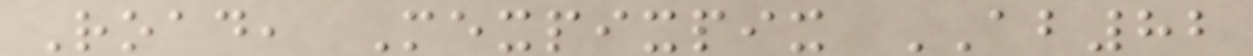Road, Mexpixpix AB82
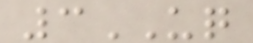3UQ
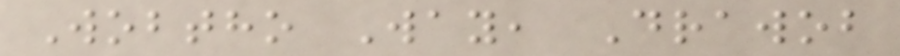Wobtho Way, Drawob
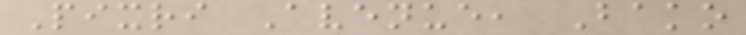Pixri Avenue, Bako
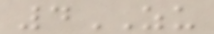4ZU
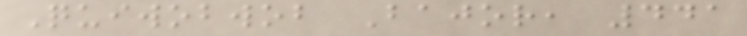Quiwobwob Bajor, 441
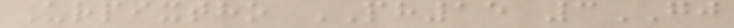Urpixtho PH15 3GJ
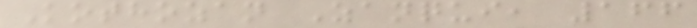Kothozan Zanqui, 166
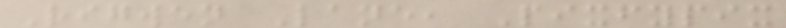Rigwen Lane, Pixfypix
